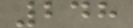248
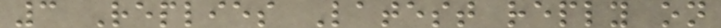3 Replies Latest reply on
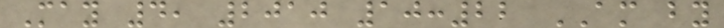May 4, 2010 10:22 AM by
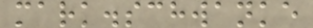mark.schwanke
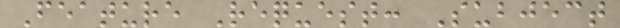Feature Request: Subject
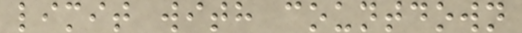limit with countdown
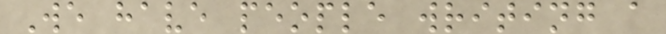We have people writing a
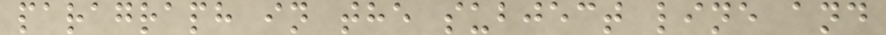paragraph in the subject line and
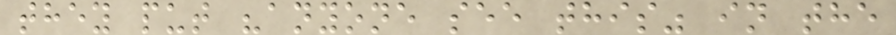they put "anyone see this" in the
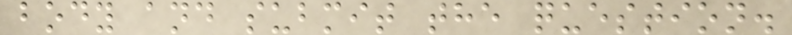body and submit the question.
